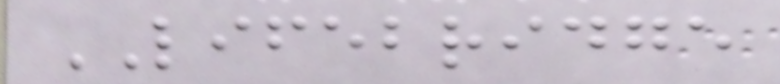LIFEBRIDGE
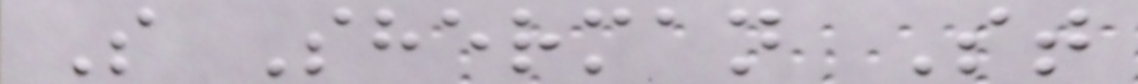S Sherman St
